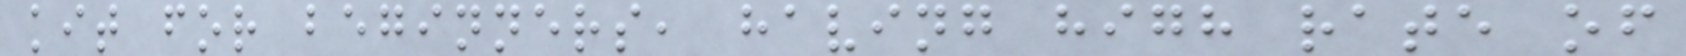kit for beginners, having high rate of
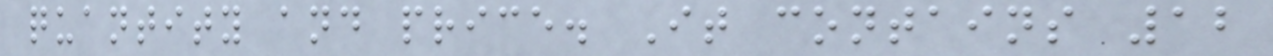quantity and price. It contains 12
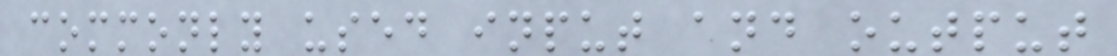commonly used input and output
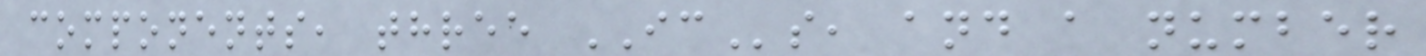components, three ICs, and a number
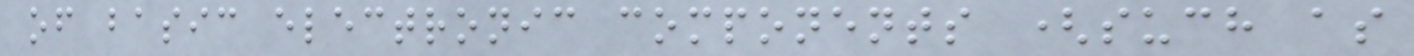of basic electronic components (such as
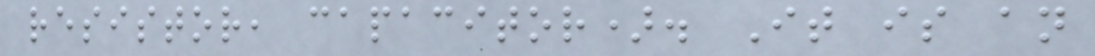resistor, capacitor). It is an
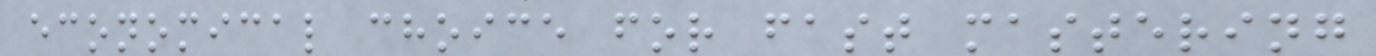economical choice for fast mastering
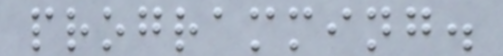programming.
